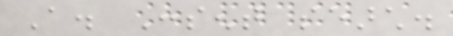A. Consent search.
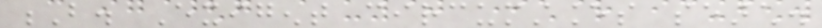B. Exigent circumstances search.
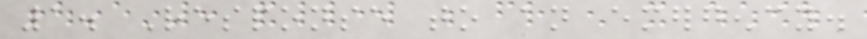1. Response to an emergency.
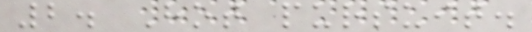2. Hot pursuit.
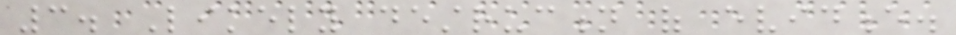3. Likely destruction of evidence.
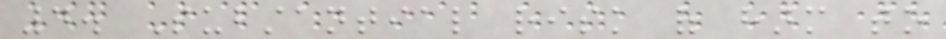4. Substantial risk of harm to
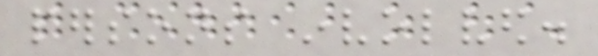persons involved.
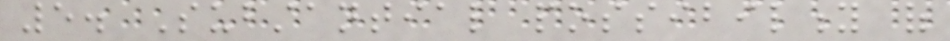5. Substantial possibility of
